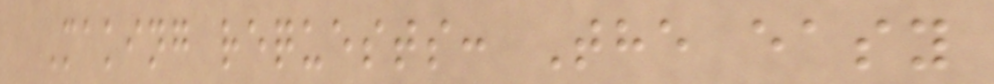Making requests: The easy
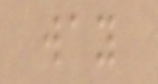way
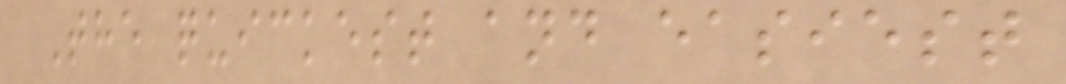The quickest and easiest
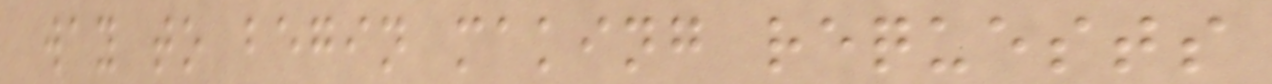way to begin making requests
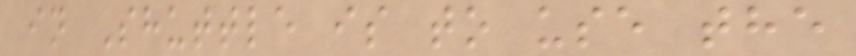in Shuttle is to use the
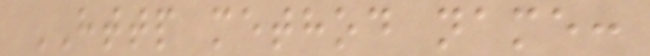HTTP method name:
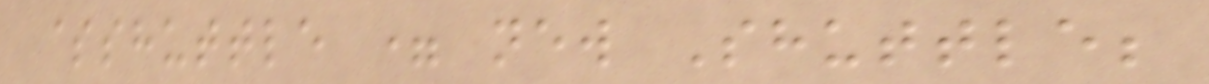$shuttle = new Shuttle;
